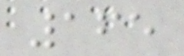165
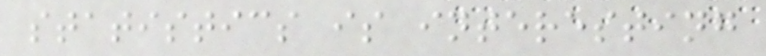statistics is interesting
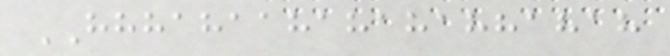HHHAHAAHAHAHAHHAHAH
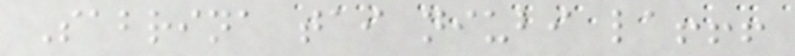Sabrina tai niubi la!!!
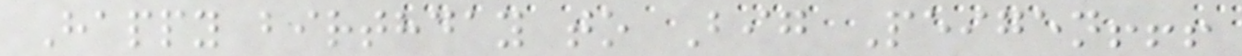Happy birthday to Big Peigen!!!
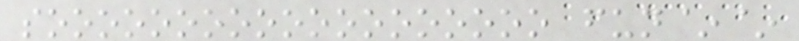sooooooooooooooooooo fun~~
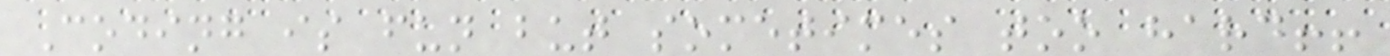Coding is fun but sometimes too hard!!
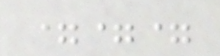===
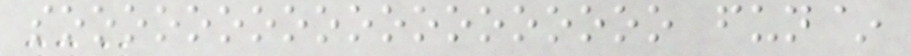sooooooooooooooooooo fun~
